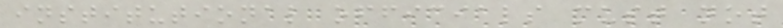institutional officials must not
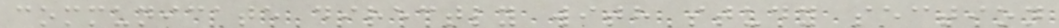communicate directly with study section
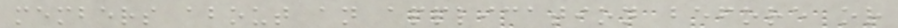members about an application before or
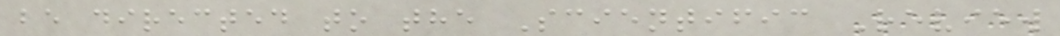be directed to the Scientific Review
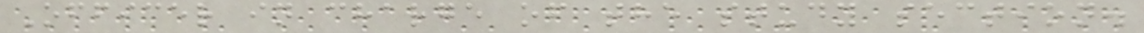Officer in charge of the study section.
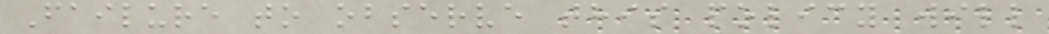Failure to observe this policy will
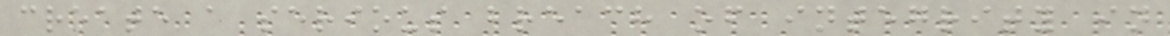create a serious breach of integrity in
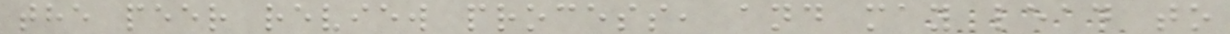the peer review process, and may lead to
